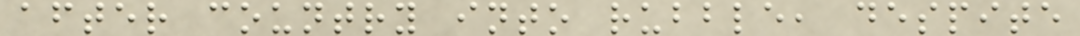after country into rubble, despite
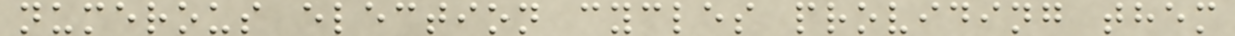numerous election cycles providing them
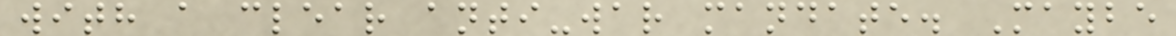with a clear anti-war mandate. Maybe
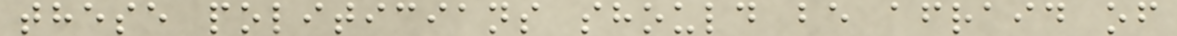these politicians should be afraid of
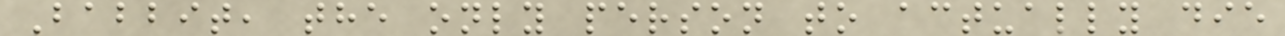Babbit, the only person to actually die
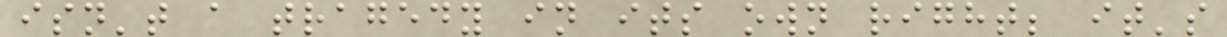isn't a tragedy in its own right; it's
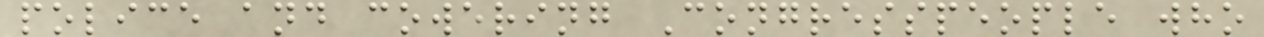police and cowering Congresspeople who
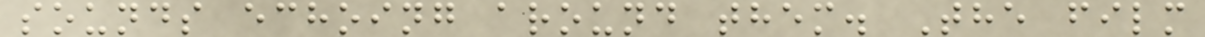sounds echoing around them. The film
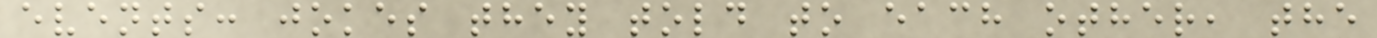events: jokes they told to each other, the
